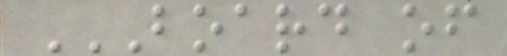BOARD OF
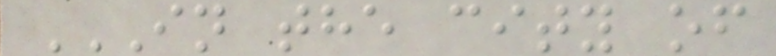IN THE CITY OF
